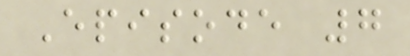Episode 7
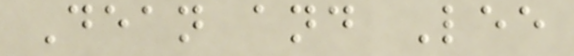Dean and Lee
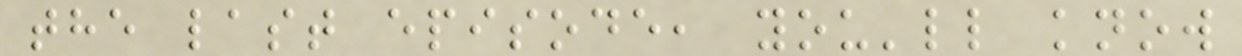the last episode, you'll know
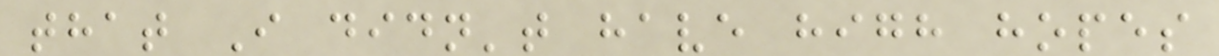that I didn't have high hopes
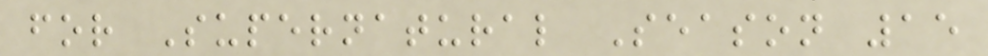for Supernatural Season 15
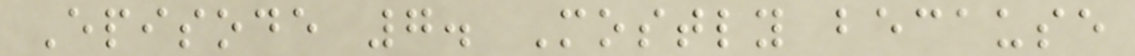Episode 7. Mostly because
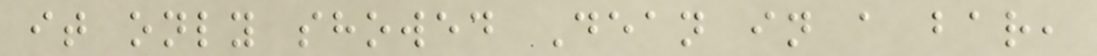it only showed Dean in a bar,
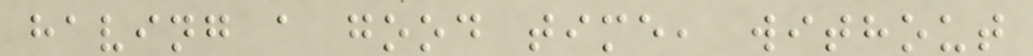having a good time, without
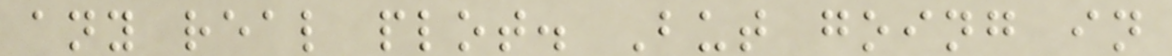any real plot. But going in
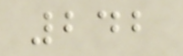242
